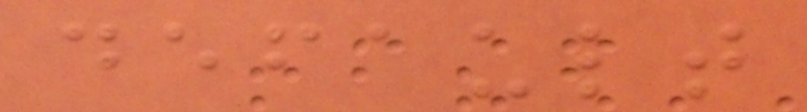default
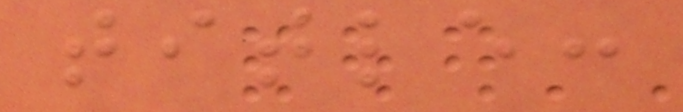title:
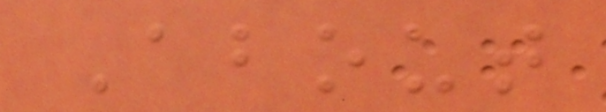About
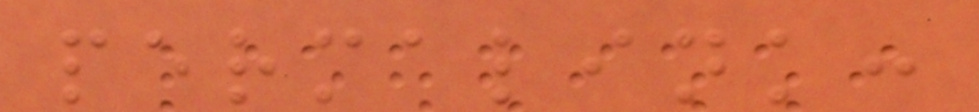permalink:
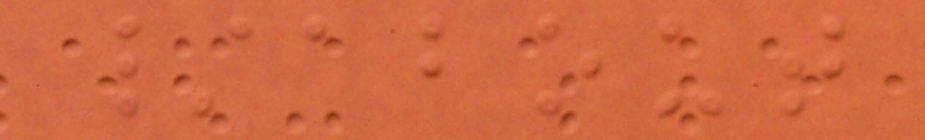/about
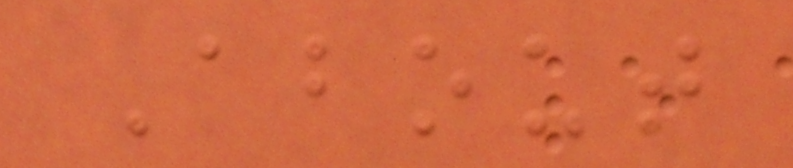About
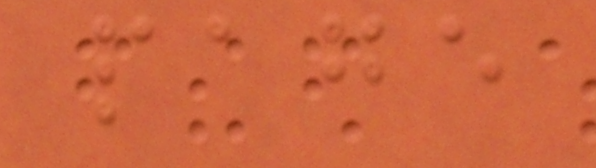page
